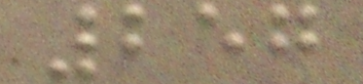257
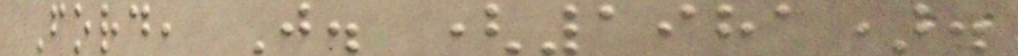Ford, J. (1981).
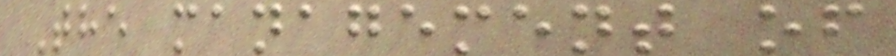The management of
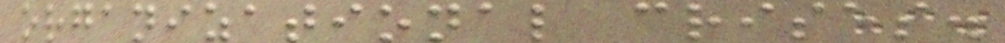organizational crises.
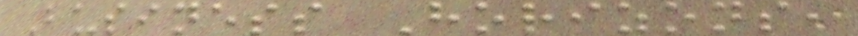Business Horizons,
